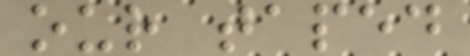our taped
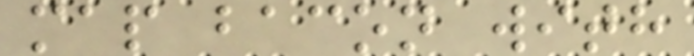map bacon with
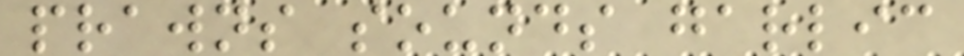prawns sounds garlic
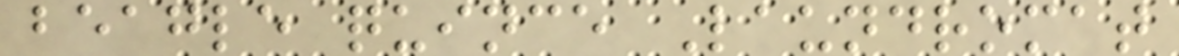beagle quince Laundromat
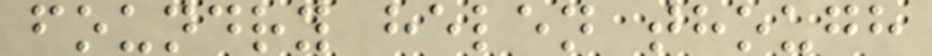foundry helen though
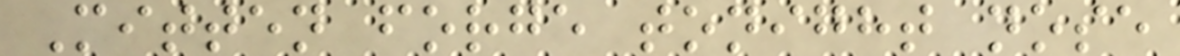Mitten forge tonight nose
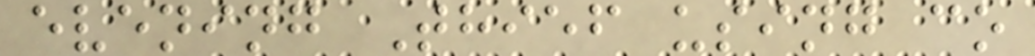evening Thief using co
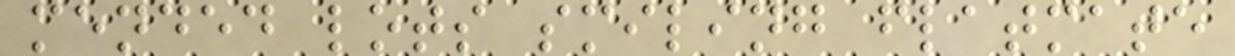mended lots smiling flatmate
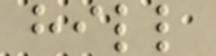hill
